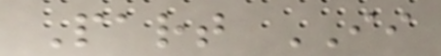Part II
